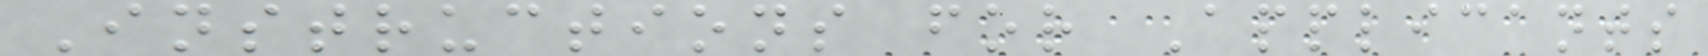Instructions for Applicants
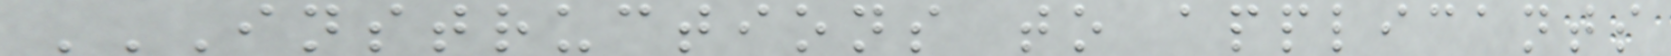INSTRUCTIONS TO APPLICANTS
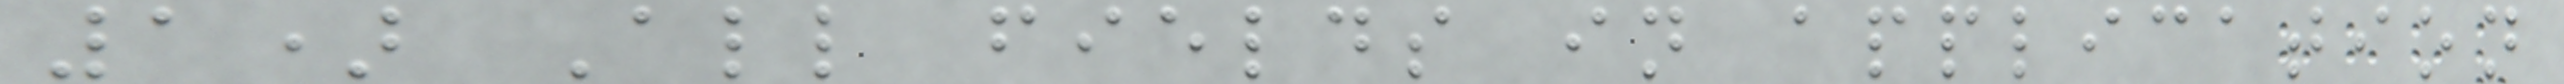1) All fields in application
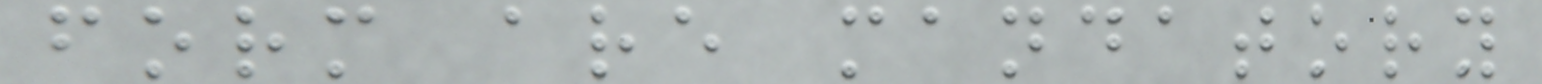form are mandatory
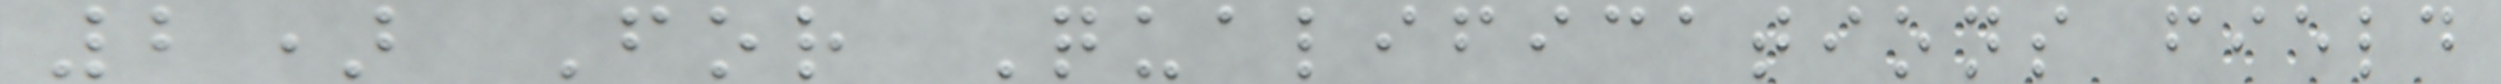2) For Qualifications field
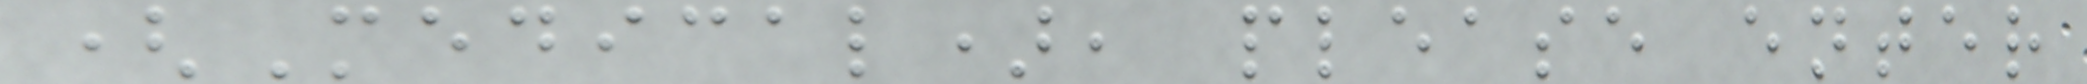(Medical), please enter
